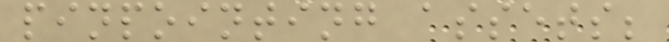pinpointing assets;
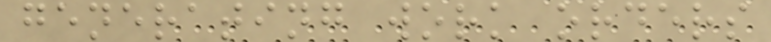generating work orders
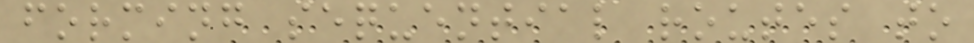forming sequential routes to
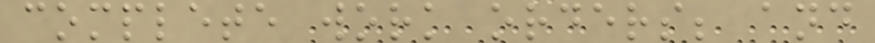complete work orders; and
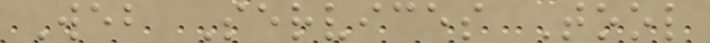Web Services Tool
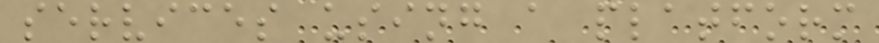services using a platform
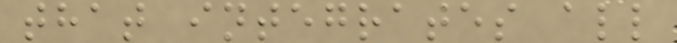that integrates all
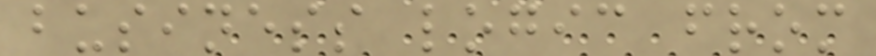business logic from
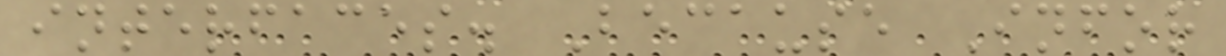interfaces. Because Infor
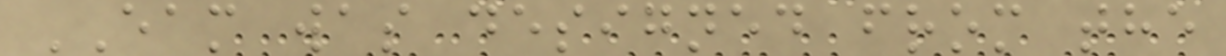EAM was designed from the
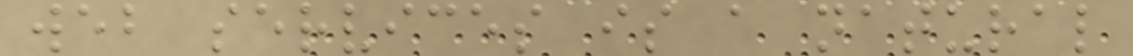web services is a natural
